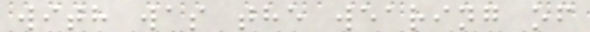with was the wearing of
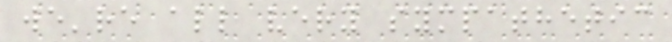we're all very sympathetic
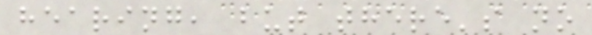hearing, but there's no
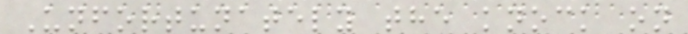Unfortunately the knock on
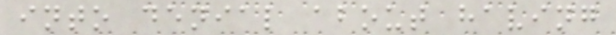into denial about having
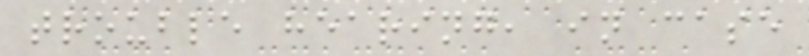trouble hearing, in case
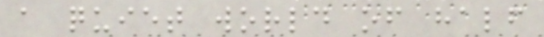a quiet world of half
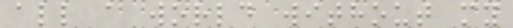all a world without my
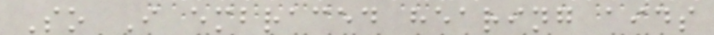So I embraced hearing aids
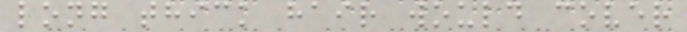long thick hair would cover
